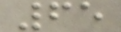65
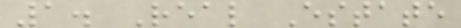1. Real Estate
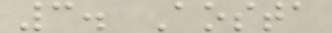3. Aosta
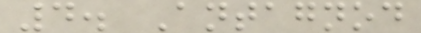4. Antagnod
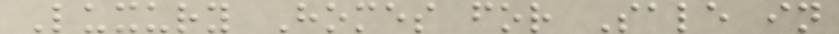Luxury Homes for Sale in
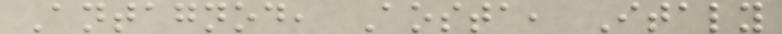Antagnod, Aosta, Italy
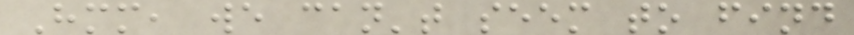Hmm, we can't seem to find
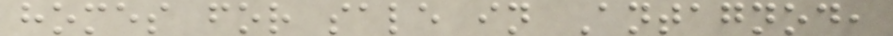homes for sale in Antagnod,
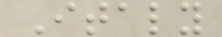Italy
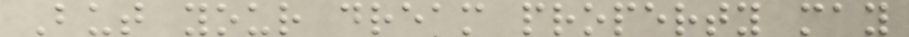But your dream property may
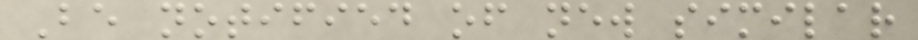Be notified of new similar
